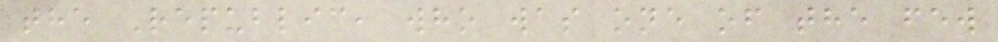the Republic, who was one of the few
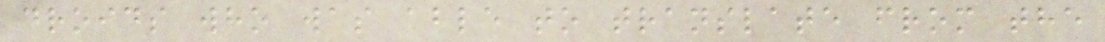droids who was able to translate from the
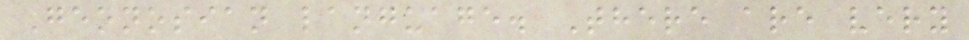Geonosian language. There are very
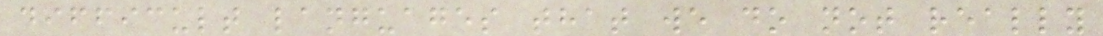difficult languages that we do not really
